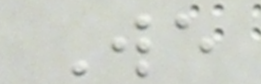We
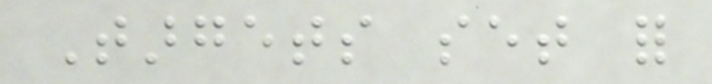Targets set for
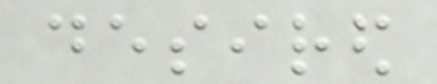desired
